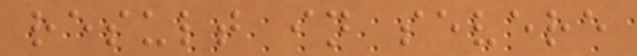result in severe
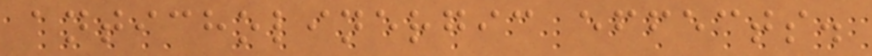anticholinergic effects.
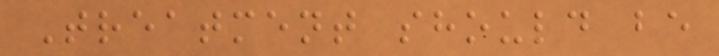Treatment should be
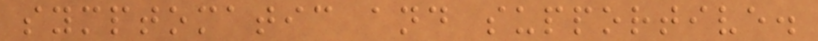symptomatic and supportive.
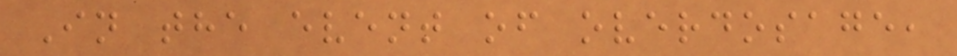In the event of overdosage,
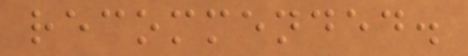recommended.
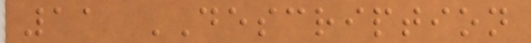11 DESCRIPTION
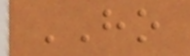HO
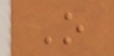O
